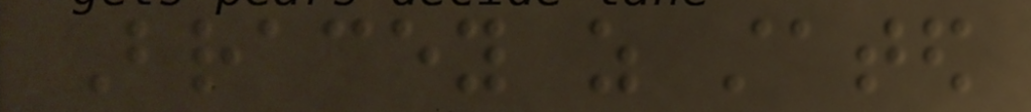Bracey as stated
